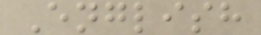English
